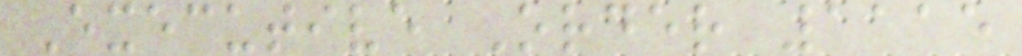Executive Order 1115
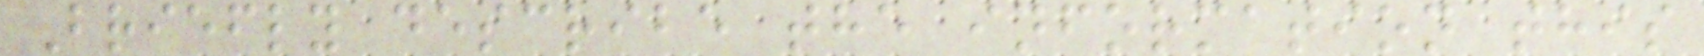Briefly describe the information this
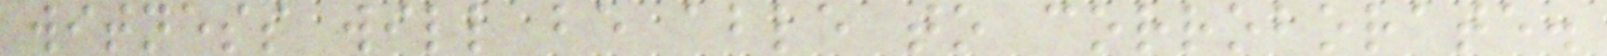witness will be able to corroborate.
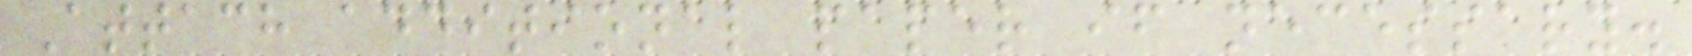Attach additional paper if necessary.
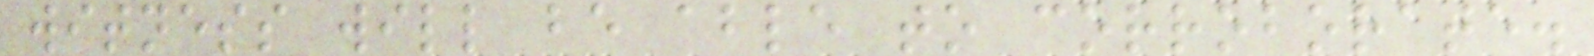witness will be able to corroborate.
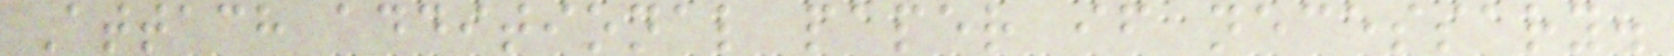Attach additional paper if necessary.
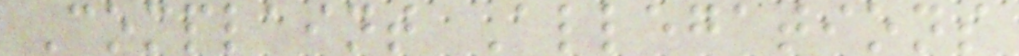Complaint Allegations
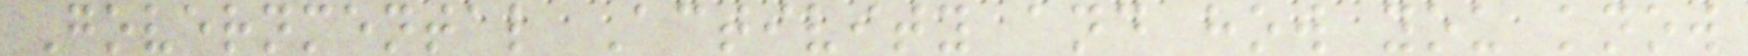Governmental Activity and how you know
